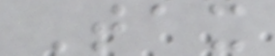Tax
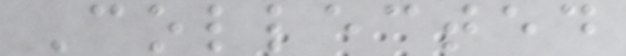Collected
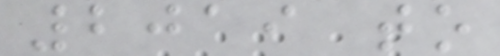2019 to
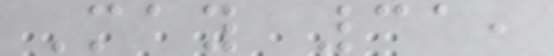May 31,
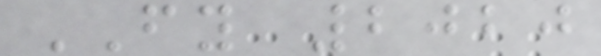FY 2020
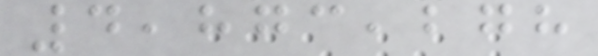4,873,278
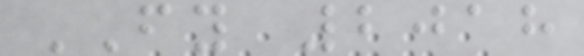FY 2018
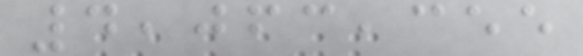4,063,355
